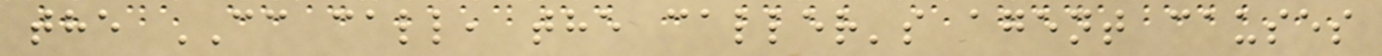the CC call, the caller's agent causes
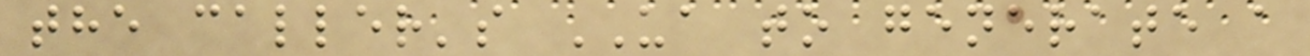the caller's UA to generate a
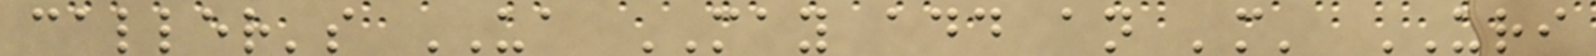caller's UA MAY add an 'm' URI
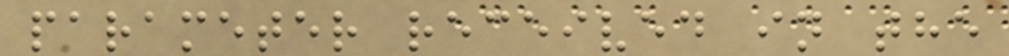parameter received in the
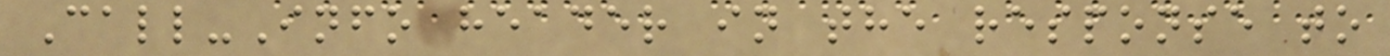Call-Info header in the response to
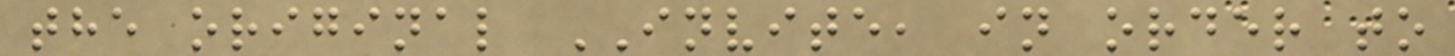the original INVITE, in order to
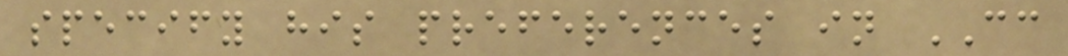specify his preferences in CC
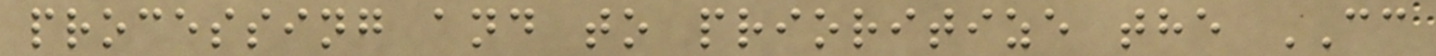processing and to prioritize the CC
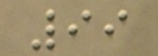99
